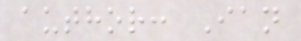author: Ian
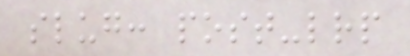slug: post-lrp
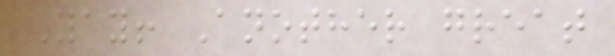Yay! Another great
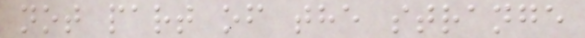not part of the strange
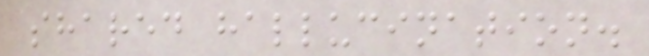shared hallucination.
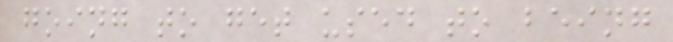going to get used to being
